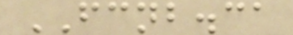FCNB.ca
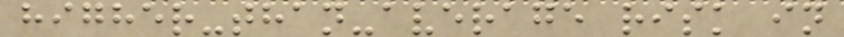higher-than-average risk in
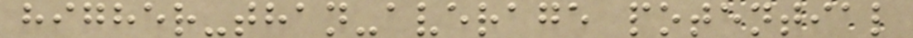higher-than-average potential
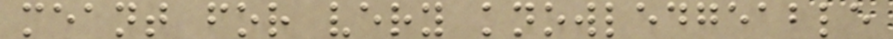meant for very knowledgeable
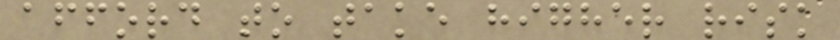afford to take higher risk
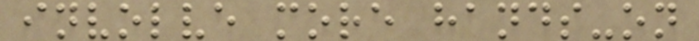involve more hands-on
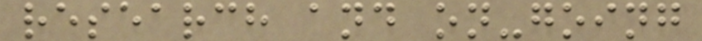research and on-going
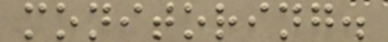monitoring.
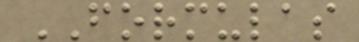FORMULAS
